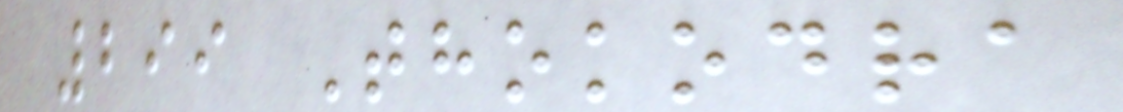299 Thokodra
